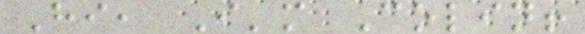Hi, I'm Colin!
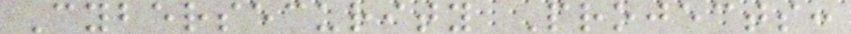Cybersecurity Projects:
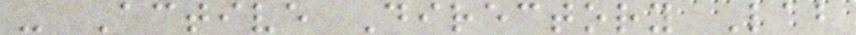- Active Directory Lab
